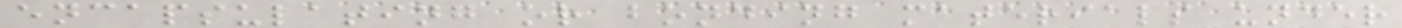encapsulating or bonding materials under
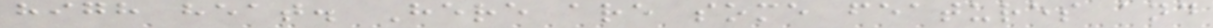high heat. Here are some features and
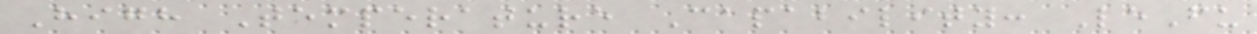High Temperature Capability: LeFu
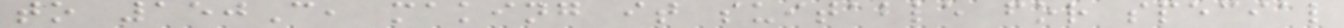to 150C, making it suitable for special
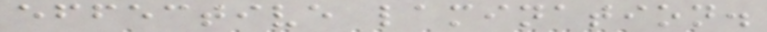effective lamination.
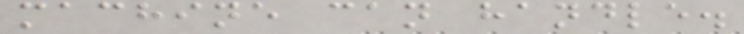machine can handle.
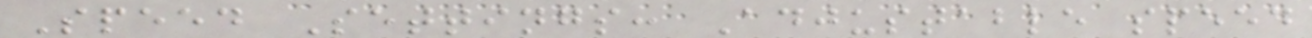Speed Settings: Adjustable speed
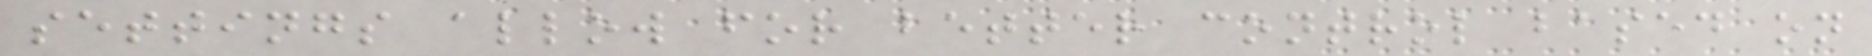settings allow for better control based on
